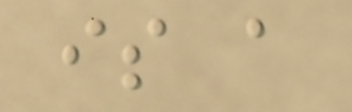is a
